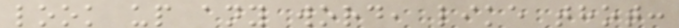look up any word, like thot:
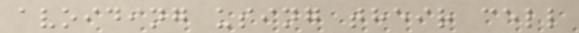avoiding using their cell
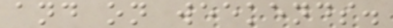and on weekends.
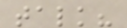talk?
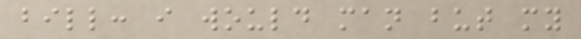bill: i would man but my
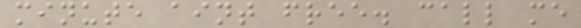minute aint free. call me
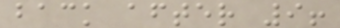back after 9!
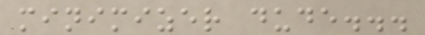minimizer dude...
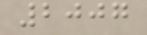2007
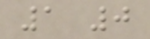1 0
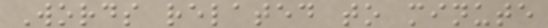Words related to minute
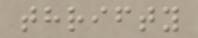thrifty
